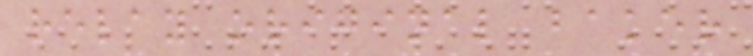relay original baker
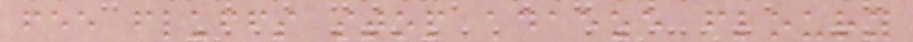fee fluffs stop adaeze floury
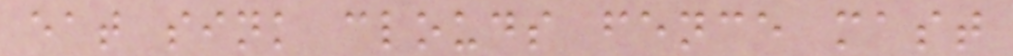eat sink clouds fence mast
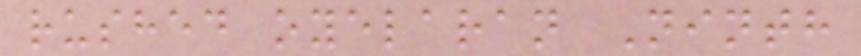rushed oyelaran Ninth
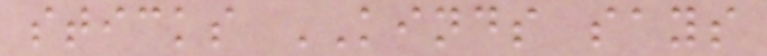sticks KINDS says
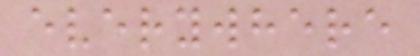everywhere
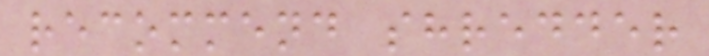recommend shredder
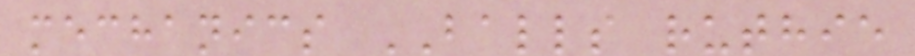mechanics BALLS ruthie
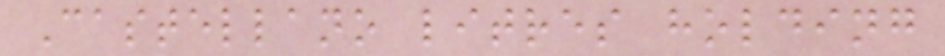Castellano litres holding
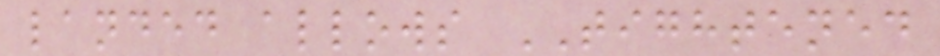landed allows TIGHTENED
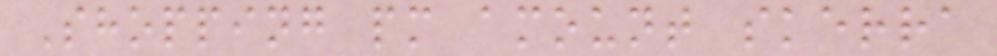Shopping pm amount skerra
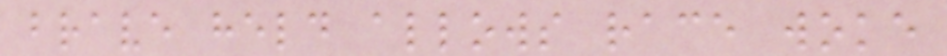brave held allows race woke
